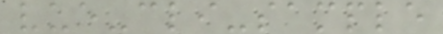vue-cli-sample
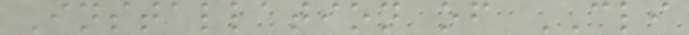Installation of CLI
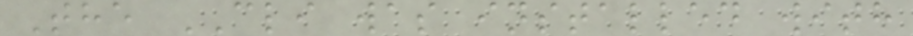The CLI was installed with
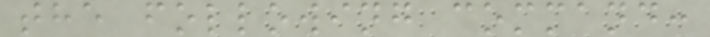the following command:
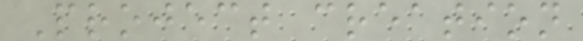Project creation
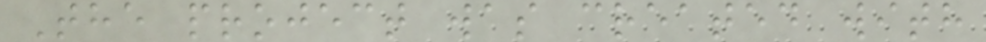The project was created with
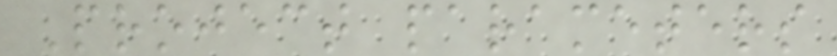Project parameters
